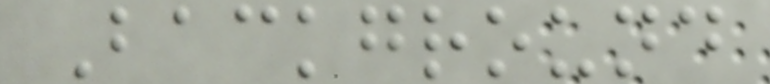Background
